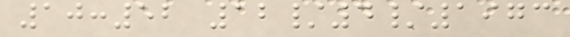10:52 12/4/1973
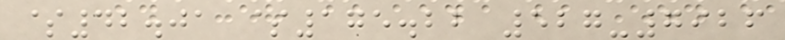$42.01 $175.22 527-7926
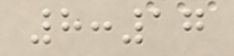8:17
